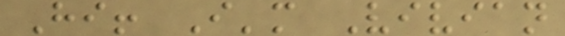Hi! I'm Vivian
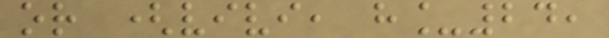or (vivi, h_24,
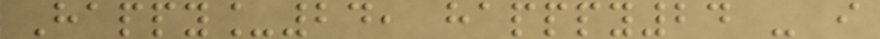Happy_24, happpy24 - i
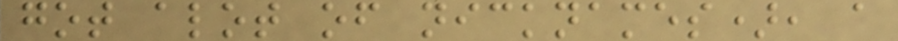got alot of nicknames), a
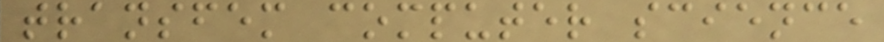transfem computer science
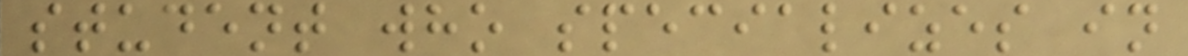student who specializes in
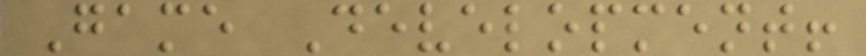Game Development!
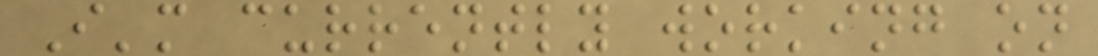I'm currently working on
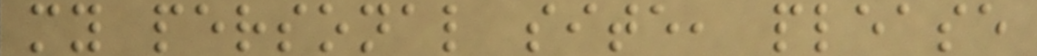my personal site, please
